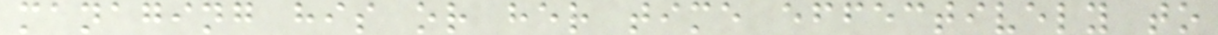managing his or her time effectively to
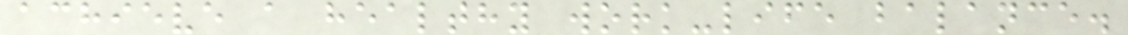achieve a healthy work-life balance.
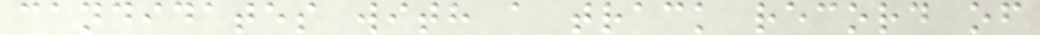candidates with a track record of
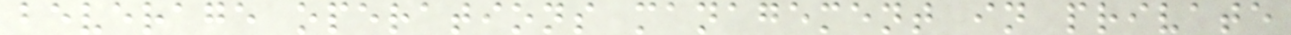beverage operations management in private
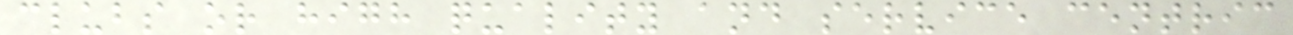clubs or high quality and service centric
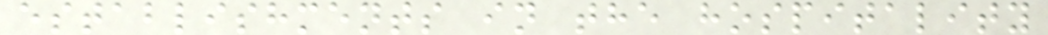establishments in the hospitality
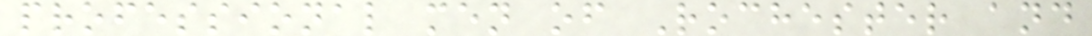professional men of Rochester and
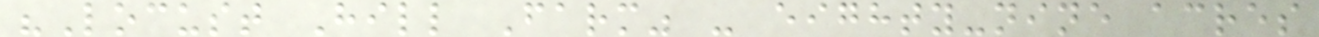"Locust Hill Farm" - eighty-nine acres
